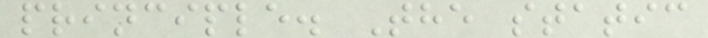principle. The static
